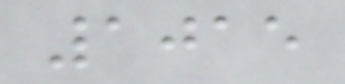1015
